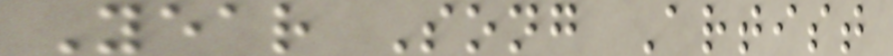Year Song Artist
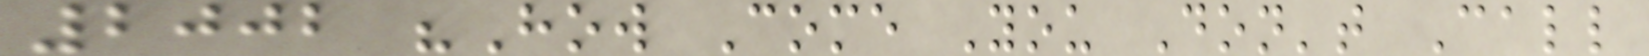2002 "How Come You Don't Call
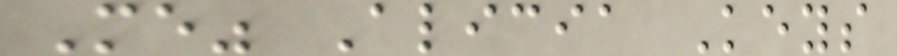Me" Alicia Keys
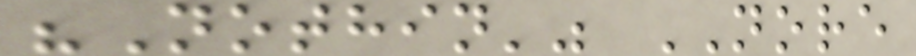"Nothin'" NORE
